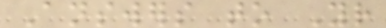Answers to Your
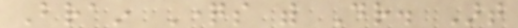Brain Questions with Dr. Art
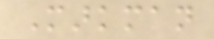Markman
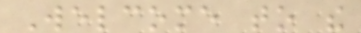Welcome to the
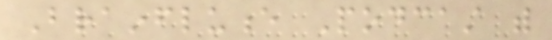Brainfluence Podcast with
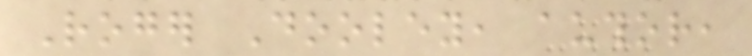Roger Dooley, author,
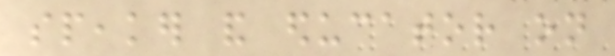speaker and educator on
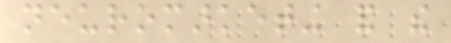neuromarketing and the
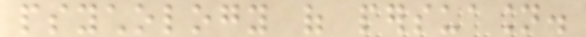psychology of persuasion.
